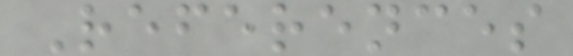References
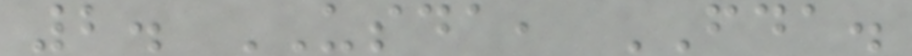2. USDA, FDA.
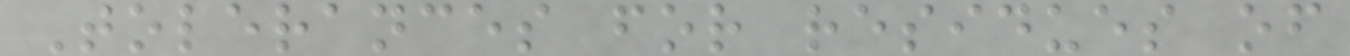Tolerances for residues of
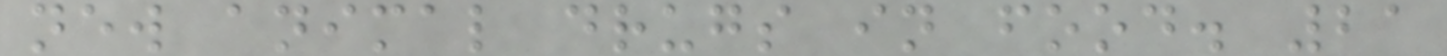new animal drugs in food. 21
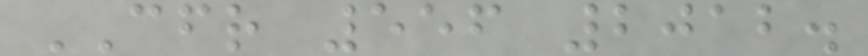CFR 556 2012.
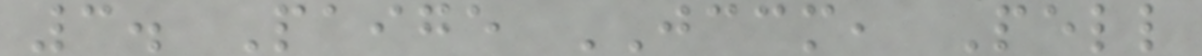3. Paige JCCM, Pell
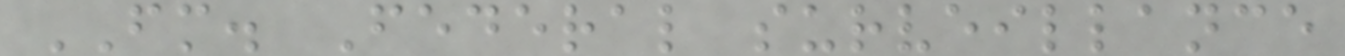FM. Federal surveillance
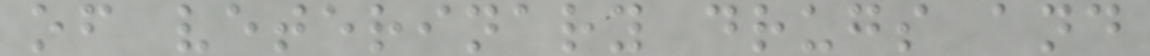of veterinary drugs and
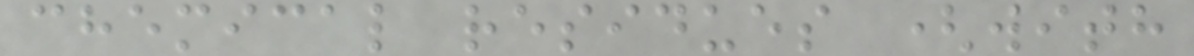chemical residues (with
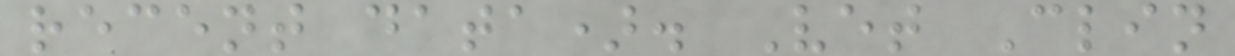recent data). Vet Clin
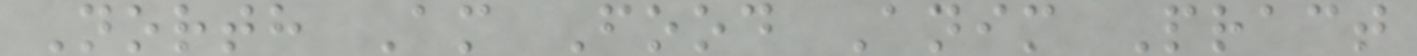North Am Food Anim Pract
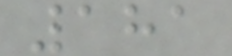181
